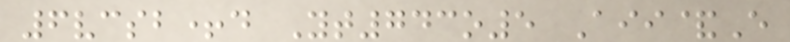6vcsb+d Yt743o5 Aii&E
